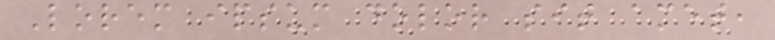Lorem ipsum dolor sit amet,
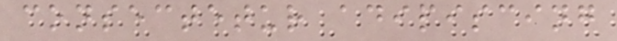consectetur adipiscing
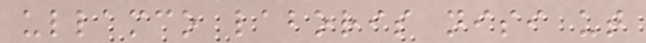ullamco laboris nisi ut
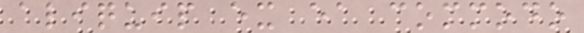aliquip ex ea commodo
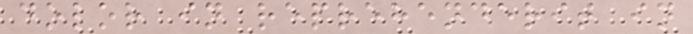dolor in reprehenderit in
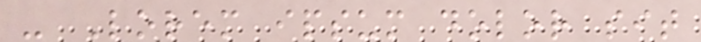- Lorem ipsum dolor sit
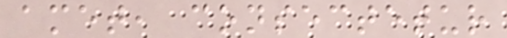amet, consectetur
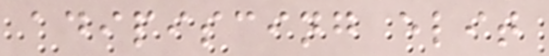adipiscing elit
